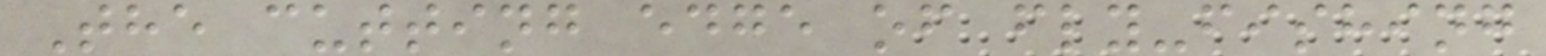The cutting edge of fly-fishing
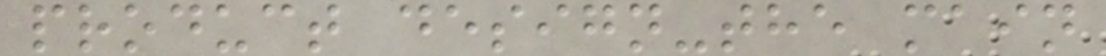product design-the main
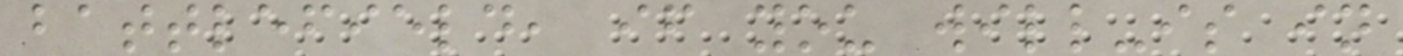battlefield, if you will-is in
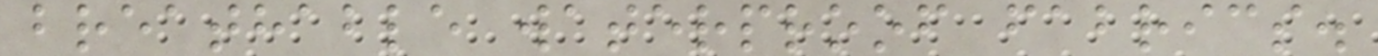breathable waterproof fabrics.
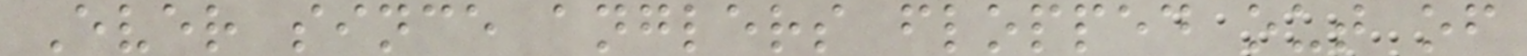Ever since anglers flopped out of
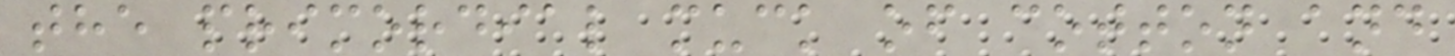the primordial muck of cotton and
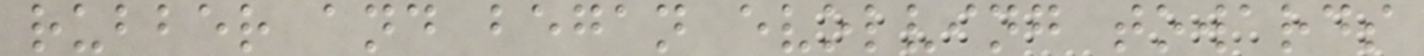rubber and began evolving towards
